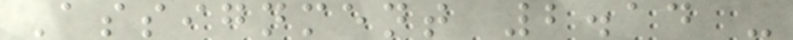Assignment 2.14 -
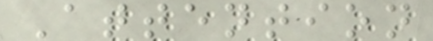Attention
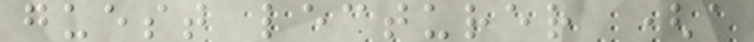guest lecturer (a
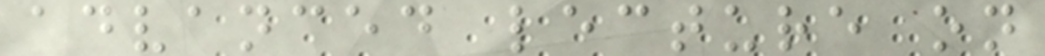advanced lecture on
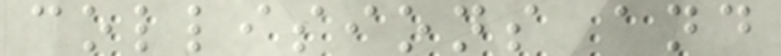collisions and
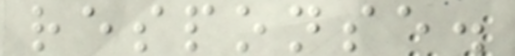response.
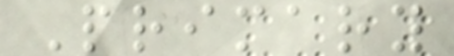Primary
